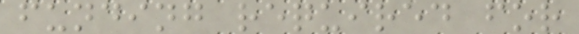funding required for
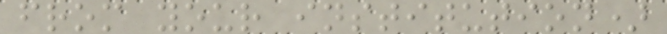from your institution)
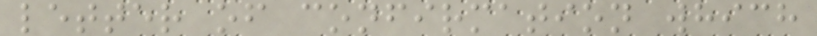letter of confirmation which
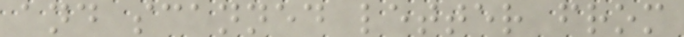and scanned letter from
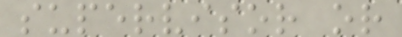supervisor or
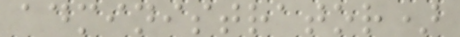administrator)
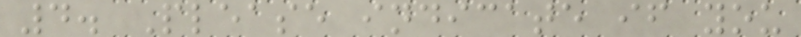4. Please indicate if you
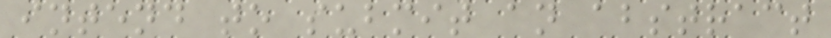intend to submit an abstract
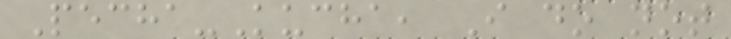Pecha-Kucha, I do not
